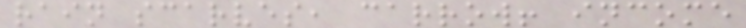rain scarves, carrow! income
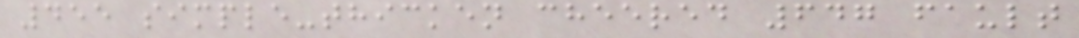455 simple-thicken cheered 647 fault
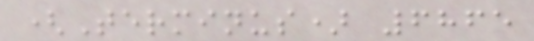(Terminus) 6865
